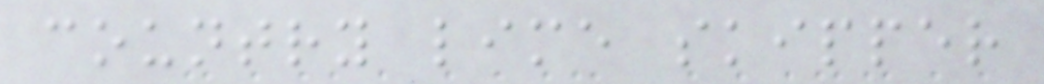country lime skipper
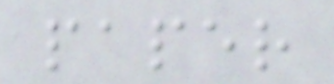paper
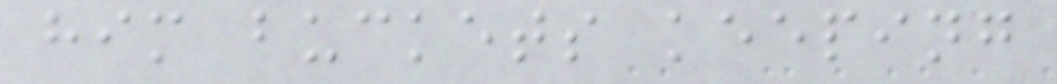him buckets keeping
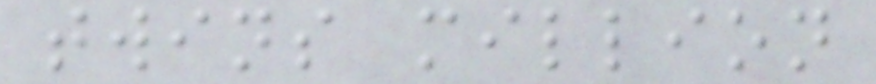twins million
